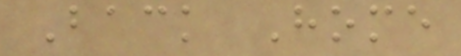Back Home
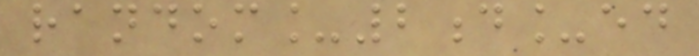random_2d_ed
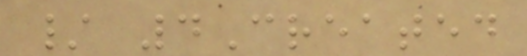/ 4Created
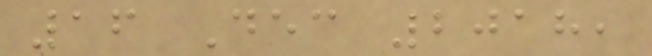16 Dec 2018,
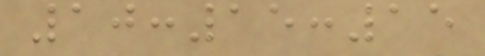10:15:15
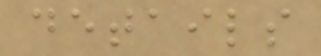details
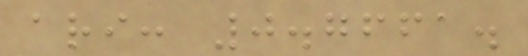ari: 0.7661.
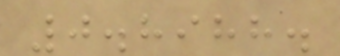0.8988.
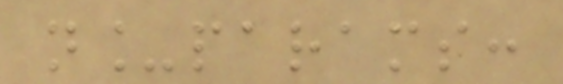n_params:
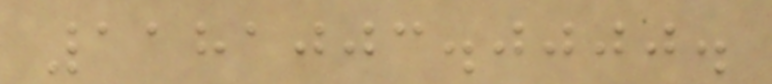1181003.0000.
